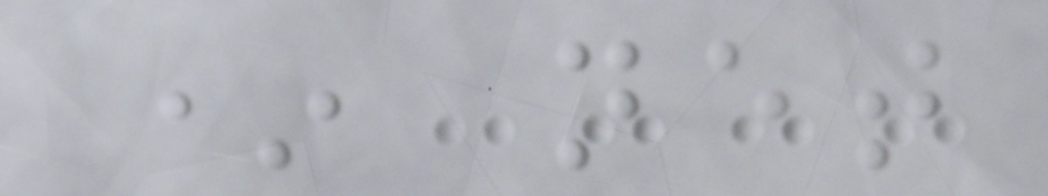* net
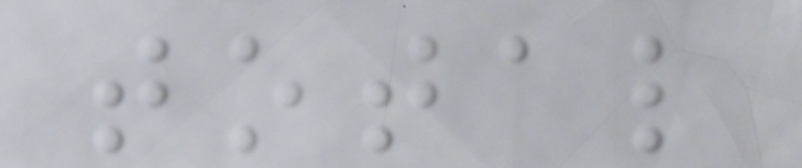total
